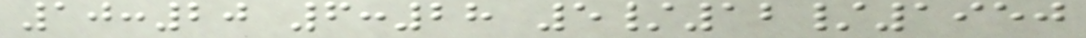10:20 6:28 5/12/1950
